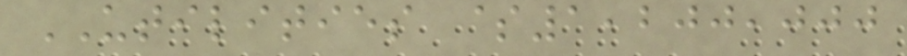UTILITIES $1,200,000
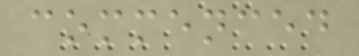commenced
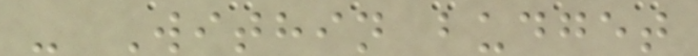- Within budget
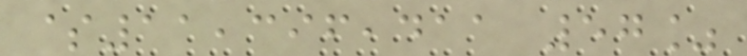$11,396,411 57%
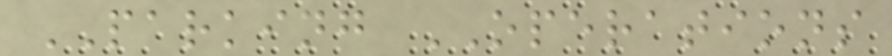PARKING OPERATIONS
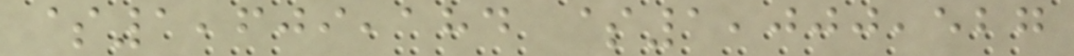$1,609,184 $1,000,527
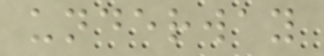underway
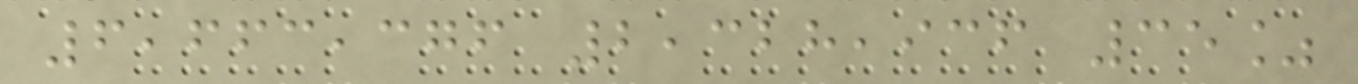6,663,376 2,328,936 35%
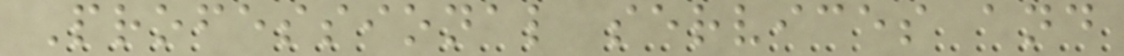Professional services and
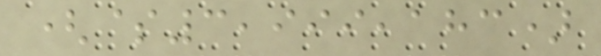($3,999,183)
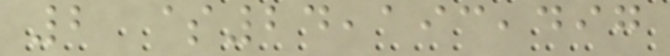2 $24,193,497
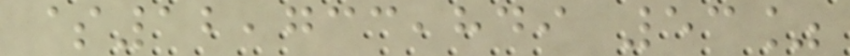$12,733,849 53%
